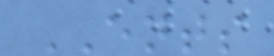ENTS
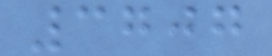3707
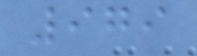979
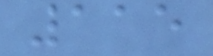115
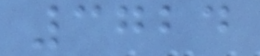3724
